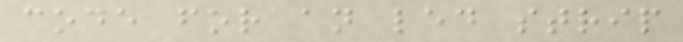code for an led strip
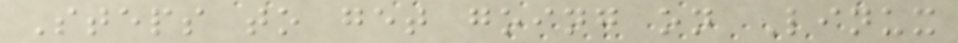Steps to get going on Linux
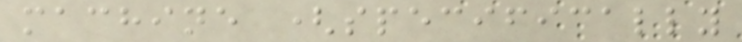machine (specifically
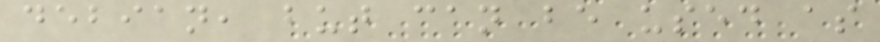debian, but can be used as
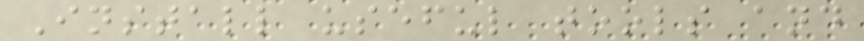Install useful tools and
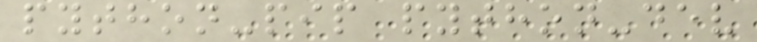python-pip python-dev
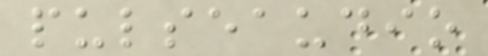pulseaudio
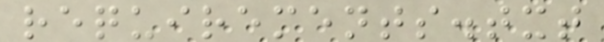requirements.txt
